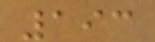193
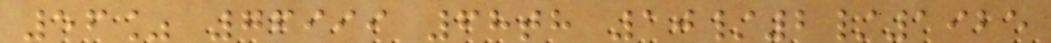56% 76999 68th 10/2/1925
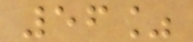56%
